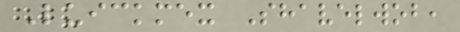Luickmex Shavelwob,
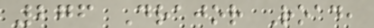276 Drajor Road,
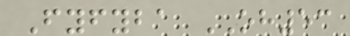Fyfyba OH53
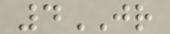4JR
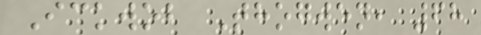Ickwob Thogwen, 68
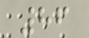86
